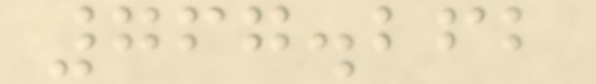767.262
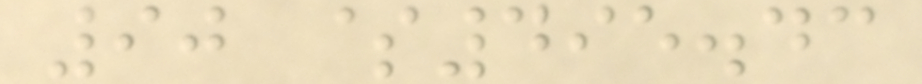90 $495.43
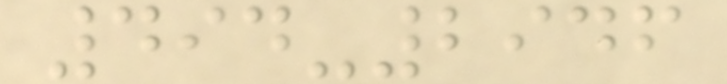494-2946
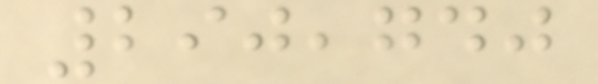290,740
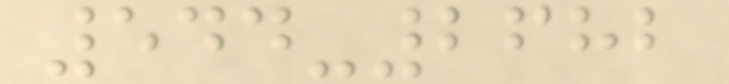544-2682
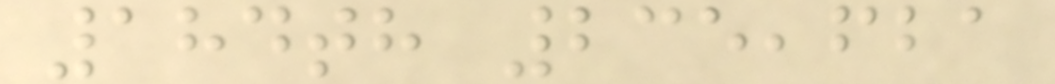184th 235,621
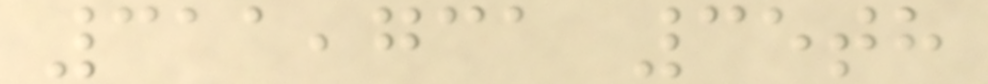311,731 35th
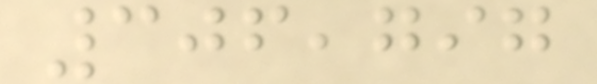306,797
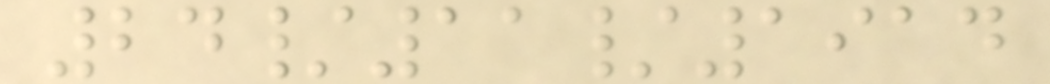24/11/1914
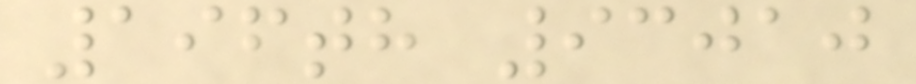196th 93010
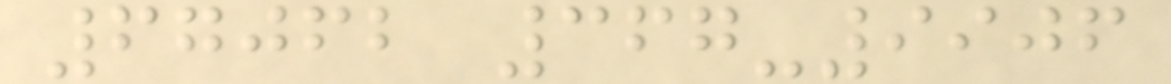67062 367-9906
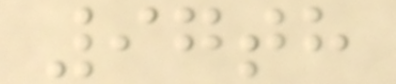97th
